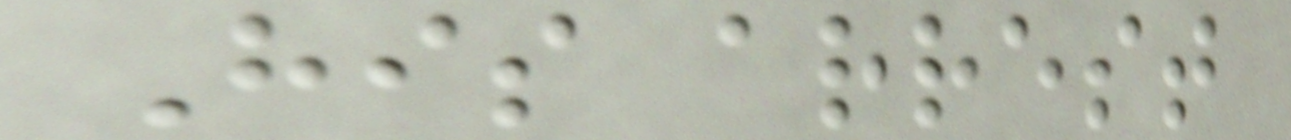His arrest
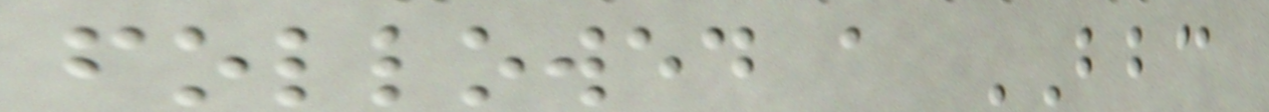followed a BBC
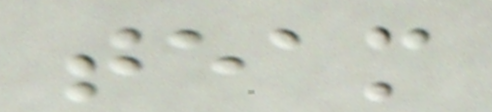team
